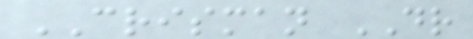CRISMAN DR
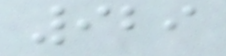929
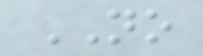NO
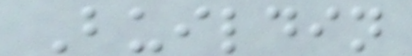Buildin
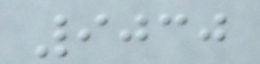9030
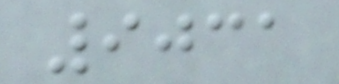9031
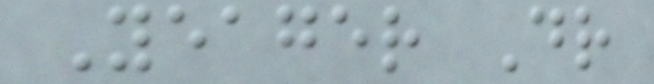Yeager Dr
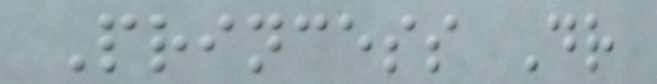Princess Dr
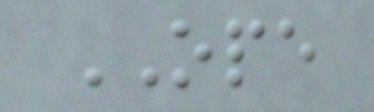OPE
